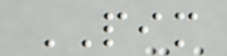PIM
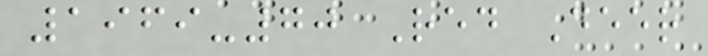1969-70 Red Deer
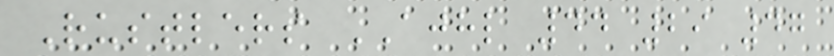Rustlers AJHL 44 29 47
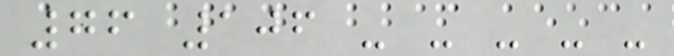76 106 - - - - -
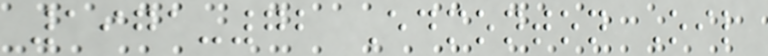1971-72 Edmonton Oil
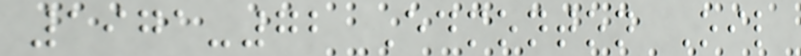1971-72 Edmonton Oil
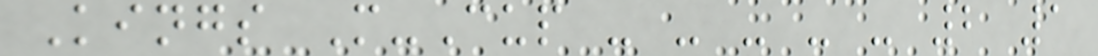Kings M-Cup - - - - - 2 1
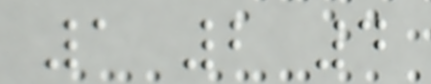1 2 4
